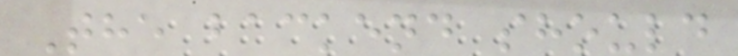The backend should
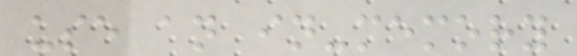use an in-memory
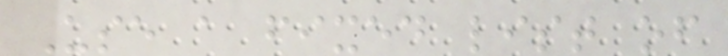Use a fixed list of
